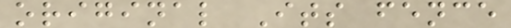original Its fence
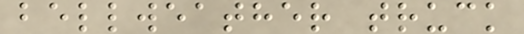bellweather truck
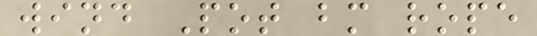wind Pot bm rope
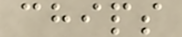chips
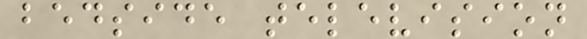bedside television
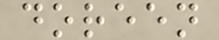doreen
